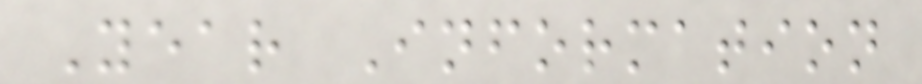Year Information
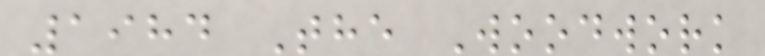1984 The Woodwork
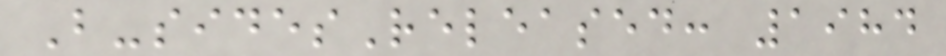B-sidesReleased: 1984
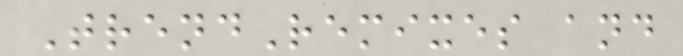TrendRemixes and
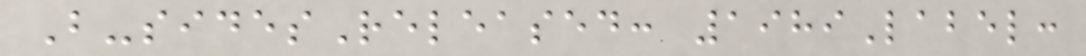B-sidesReleased: 1989Label:
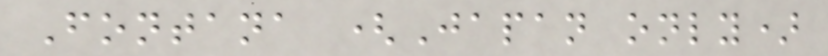Fontana (Japan only)
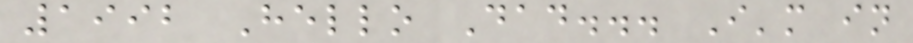1992 Hello Dad... I'm in
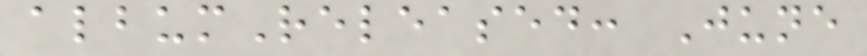albumReleased: June
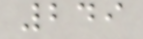249
